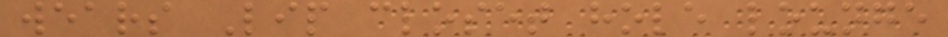wears Lip closet hole lounge
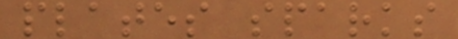plates sparks
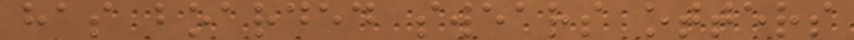has boarded swears otters
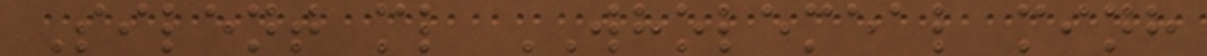Silent ml WHOLEMEAL minh
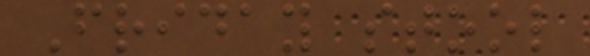Friday stool
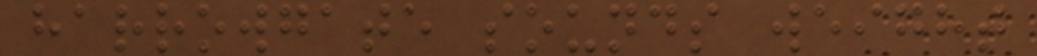harrowgate sounds weight
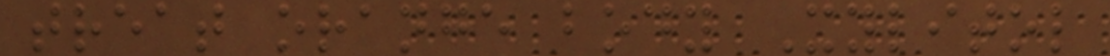treat orange body Xylitol
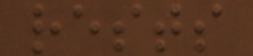rests
